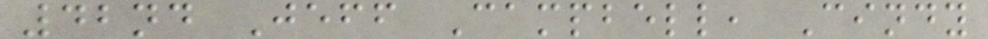42nd Jeff Campbell, Cindy
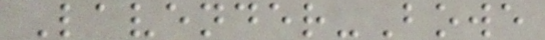Lavender-Bowe
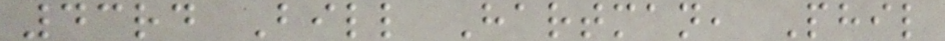43rd Bill Hartman, Phil
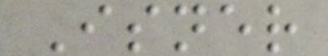Isner
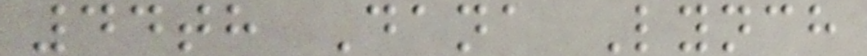44th Dana Lynch
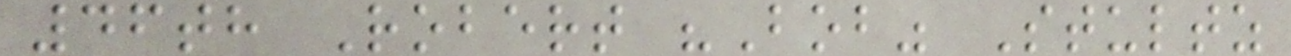46th Robert "Bob" Stultz
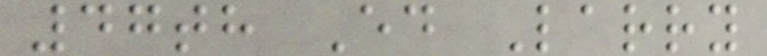47th Ed Larry
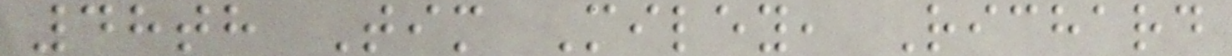48th Tim Miley, Richard
